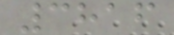3816
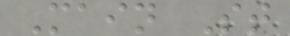Main St
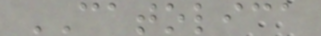CATOLICA
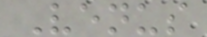Venus
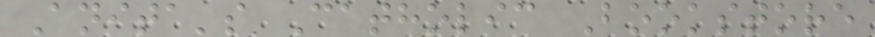Anita's Catholic Bookstore
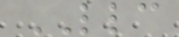LLC
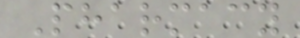Pharmacy
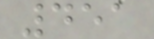451
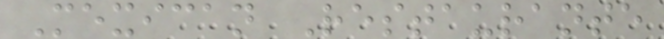Mexican Restaurante
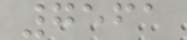7561
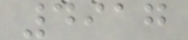4917
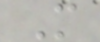M
